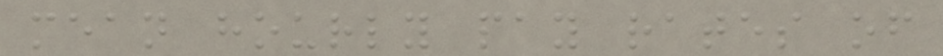mean hourly pay rates of
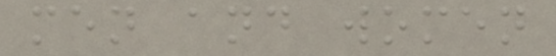men and women
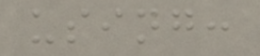using:
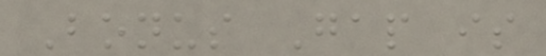Bonus Gap is
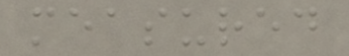measured
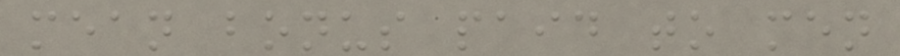mean bonus paid to men
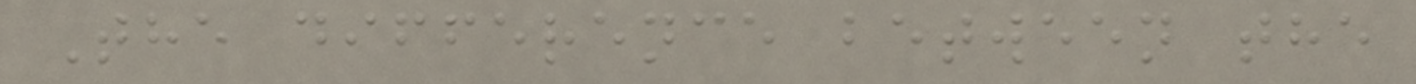The difference between the
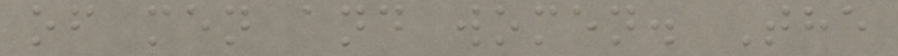of men and women. The
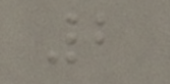2
